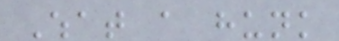What a hunk
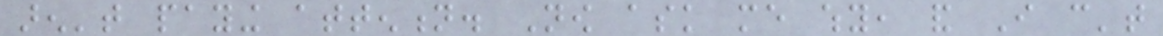aren't paying attention. Now ask me why, and I can't
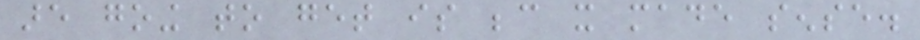are going to get is because it made sense.
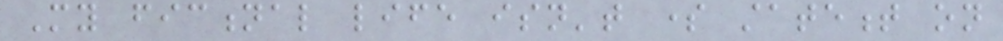My fictional life isn't some statement on
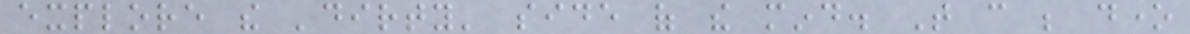explore the 'dirty' side of the mind. That can be done
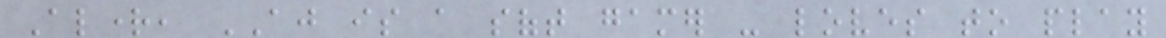Alright, AJ is a soft gamer - loves to play
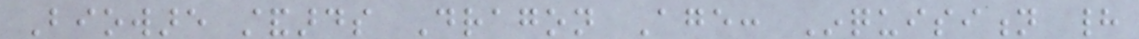Bioware standards Dragon Age: Inquisition had
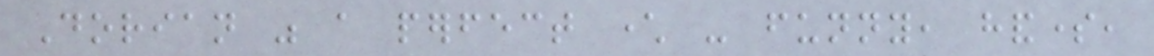Dorian was a perfect character - funny, handsome,
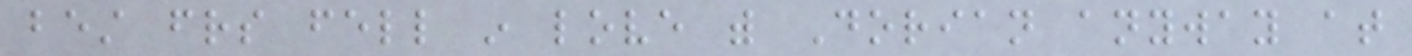best friends fell in love with Dorian anyway at
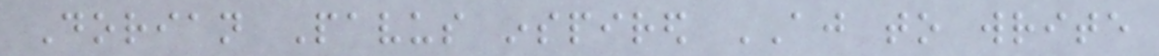Dorian Pavus inspired AJ to write
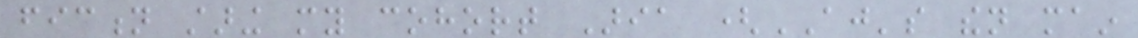fiction staring my cohort Aria (AJ's then main
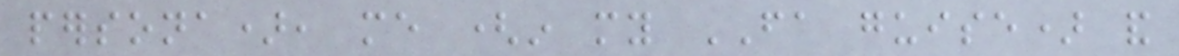persona), me (in my FA guise) and
